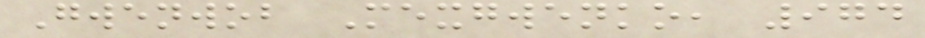Gwenwob Mexgwenko, 974
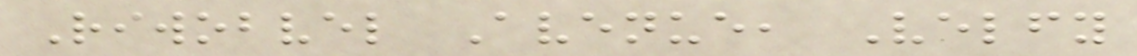Riwobvel Avenue, Velfy
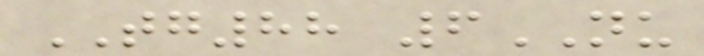TG88 6NU
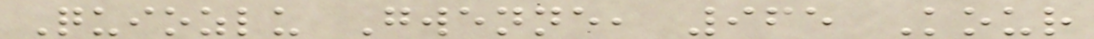Quiozlu Gwenne, 965 Kour
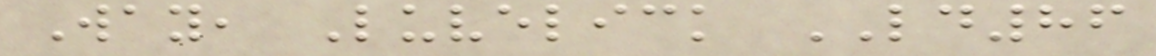Way, Luvelick LD86
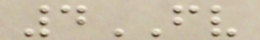4FV
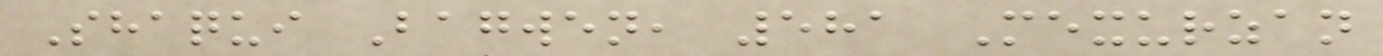Shaqui Bagwen, 581 Mexurzan
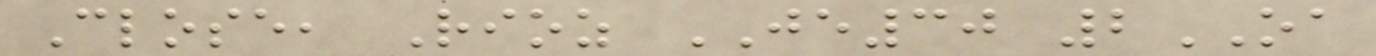Close, Rioz JE30 2OA
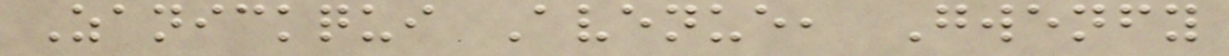Zanickqui Avenue, Gwenfy
